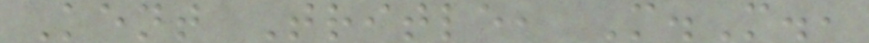Kent Tritle, M.M.,
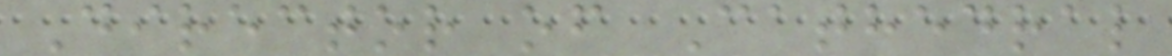Director of Cathedral
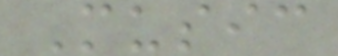Music
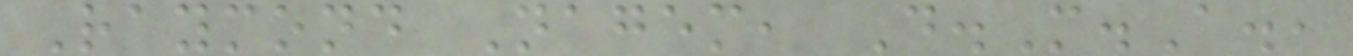Raymond Nagem, D.M.A.,
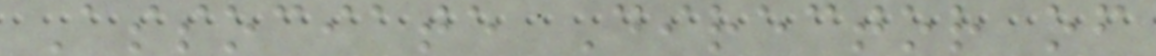Associate Director of
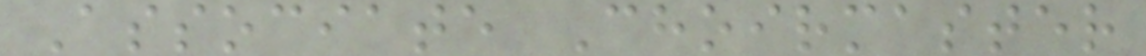Associate Choirmaster
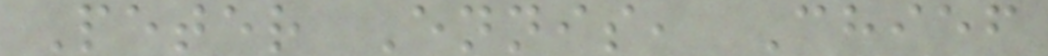Peter Ennis, Chief
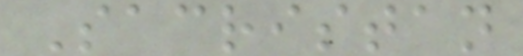Sacristan
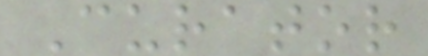Curator
